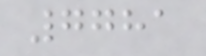7781
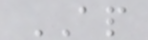AP
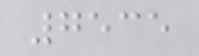7535
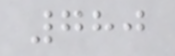780
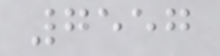7557
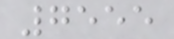7555
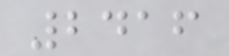2416
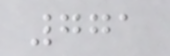771
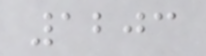1203
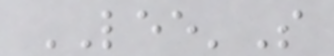LEE'S
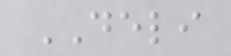DELI
